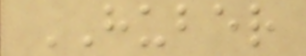HUBER
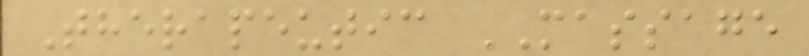Therapeutic MASSAGE
